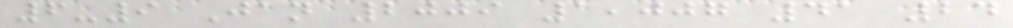6-9 Jan 2009 1,007 41 24
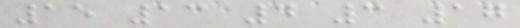15 13 4 3 17
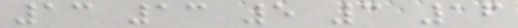13 13 5 3 16
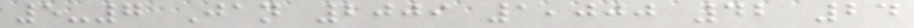5-7 Jan 2009 1,000 42 24
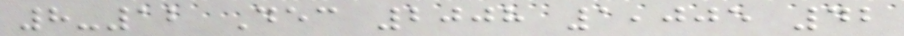8-12 Dec 2008 1,005 42
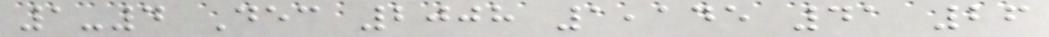1-4 Dec 2008 1,145 41 26
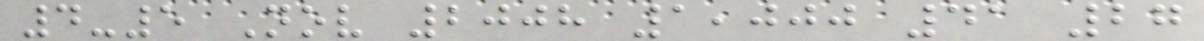4-5 Nov 2008 1,000 41 27
